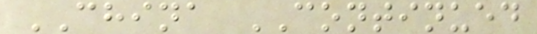CHINA CONTINUED
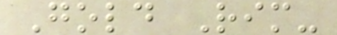Gold Rim-
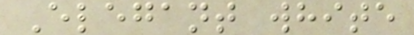Elegant white
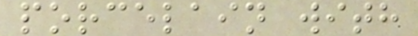porcelain with
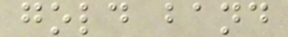gold band
